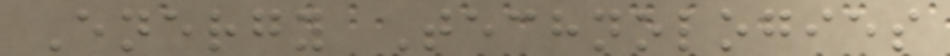Energy Technologies
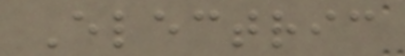Electric
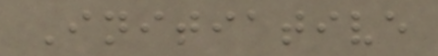Initiative
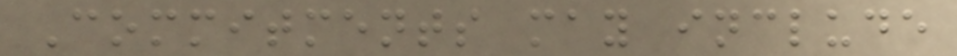Commitments may include
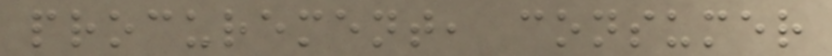procurement, consumer
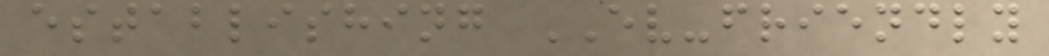establishing EV-friendly
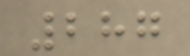287
